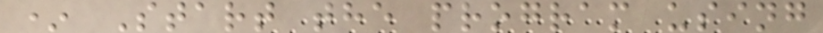* Start the program using
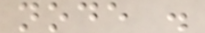node .
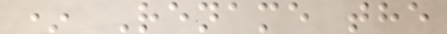* Rename the
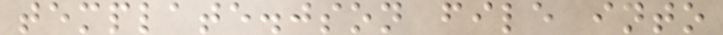template.json file into
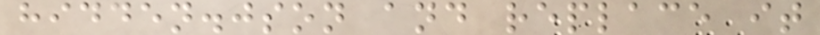hidden.json and replace it
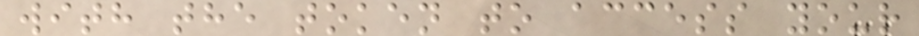with the token to access your
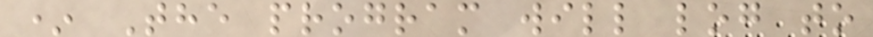* The program will log to
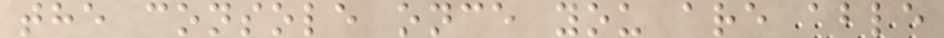the console once you are able
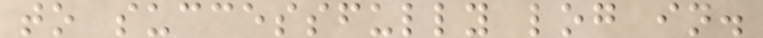to successfully log in.
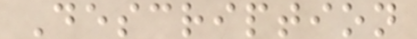Description
